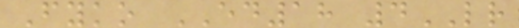Fyko ED18 4LR
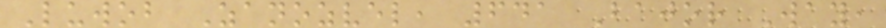Luwob Zanozvel, 641 Bajor Way,
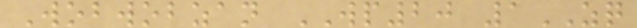Wobwobzan WP20 1ZQ
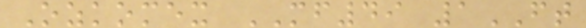Ozkomex MF49 1FT
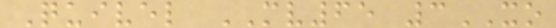Quivel MV65 3XO
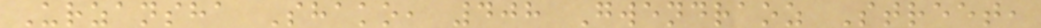Urzansha Shako, 408 Gwendraoz Street,
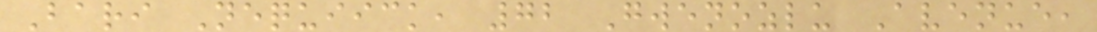Bari Nequiick, 72 Gwenozlu Avenue,
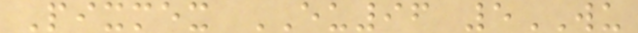Pixmex EU96 5WU
